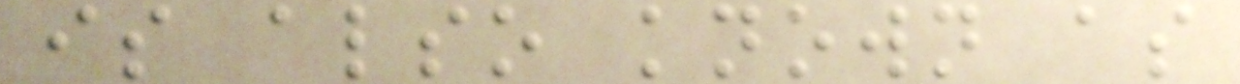is also known as
